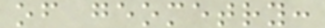of geometry:
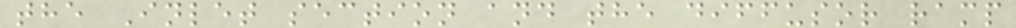the Inlet section and the diffusor ramp
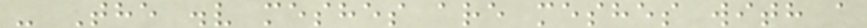- The .v meshes are meshes with a
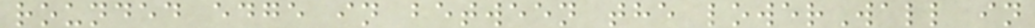rounded edge in between the lowerWall in
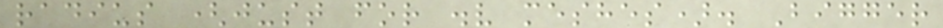radius (just for .v meshes). Bigger
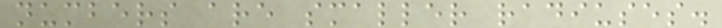numbers are smaller radiuses.
